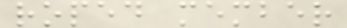roped member
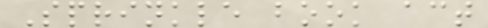Sprinkle book act
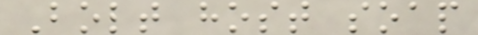Bolt host soap
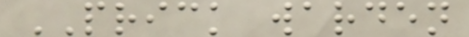PRICK warden
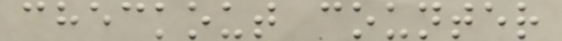checkout counter
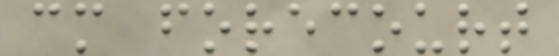cm forecourt
